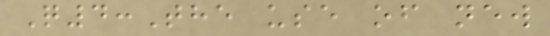Q4:The use of new
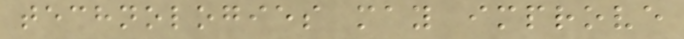technologies may improve
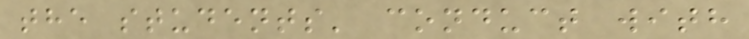the students' conduct with
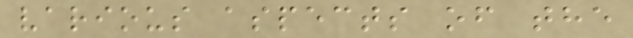various aspects of the
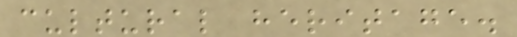cultural heritage.
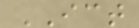ICT
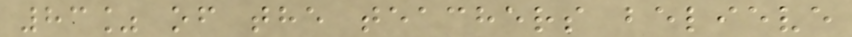83% of the teachers believe
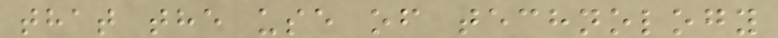that the use of technology
